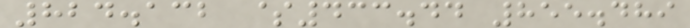824.132 $433.44 855.489
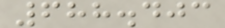688.403
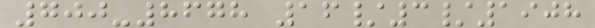700-8678 16/3/1908
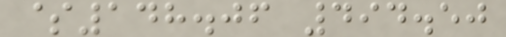$148.06 494.50
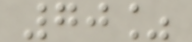70%
